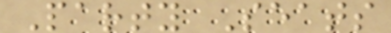Party Seats
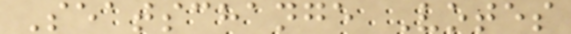Seatschange Votes
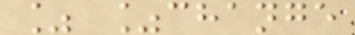% %change
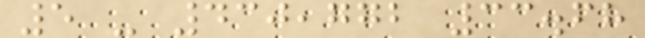5 - 430,772 33.68
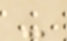-
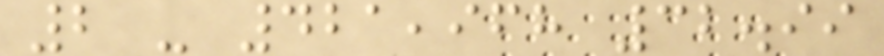2 - 421,968 32.99
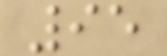95
